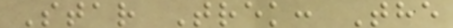Star Trek: The
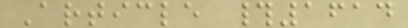Article #1614
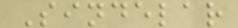Sindelar
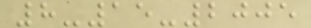8-15-2005
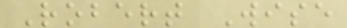Robert Wise
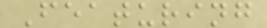Featuring
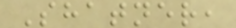Shatner,
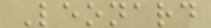Leonard
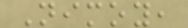Nimoy,
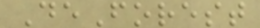DeForest
